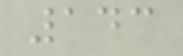143
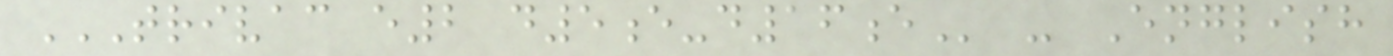TRIVAC E2 D5E-D16E - English
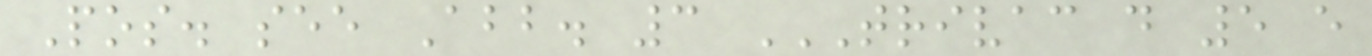Pos. see Abb. 3 TRIVAC D 5 E
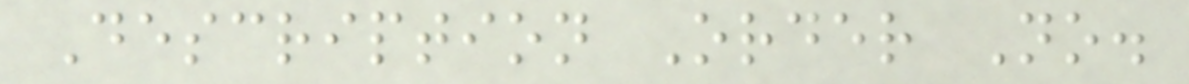Description Order No.
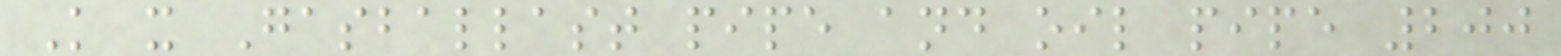K x Gasballast pipe and oil pipe 200
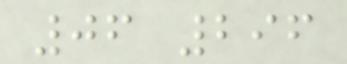06 296
